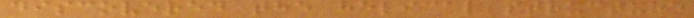discovered the helical structure
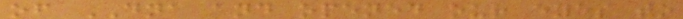of DNA and opened our eyes to
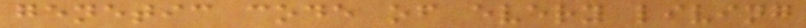genetic code of every living
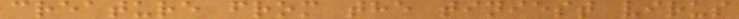creature from the tiniest virus
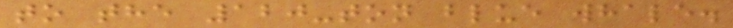to the 120-ton blue whale.
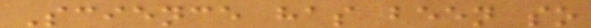Science has been so
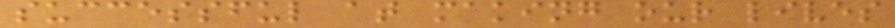successful at making our lives
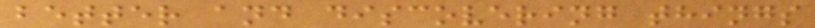better and discovering things
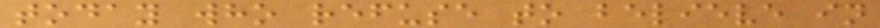today who refuse to believe in
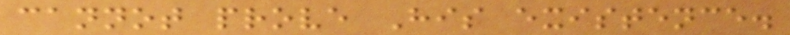cannot prove His existence.
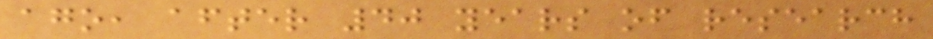ago, after 40 years of research
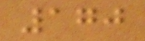170
